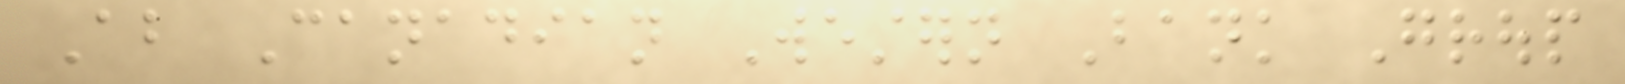About Canadian Western Bank Group
